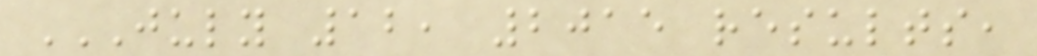JULY 12, 2015 RESULTS,
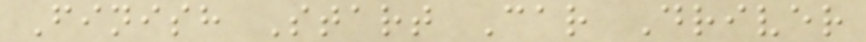Finish Start Car Driver
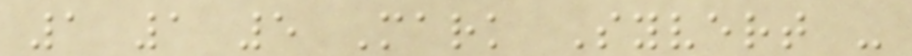1 1 5 Mark Syvert -
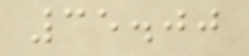35.00
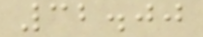32.00
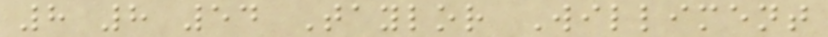8 8 54 Taylor Williment
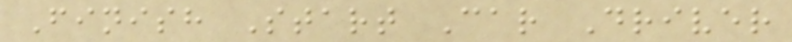Finish Start Car Driver
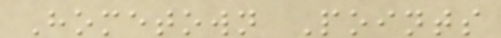Hometown Points
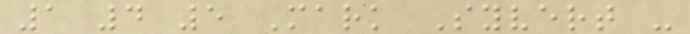1 4 5 Mark Syvert -
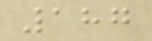187
